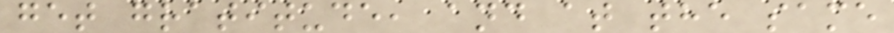get gratitude, and at the same
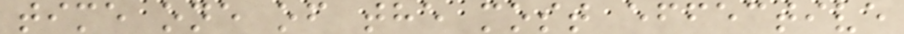time one of the most effective
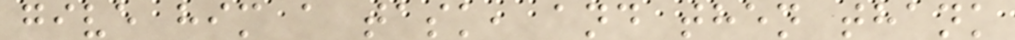give him a task, and then thank
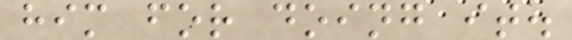him for doing it.
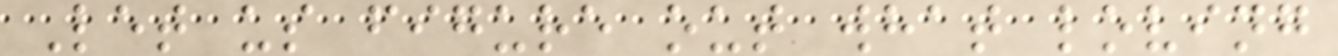Let us figure out what loving
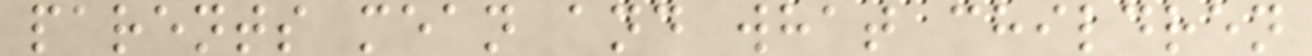parents mean and what children
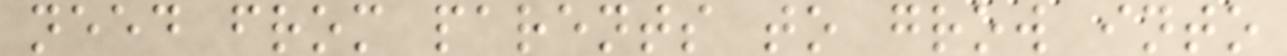need from parents to grow into
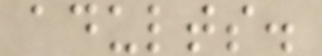adults.
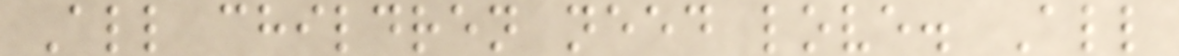All children need love. All
